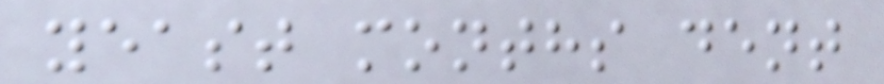yeast months dent
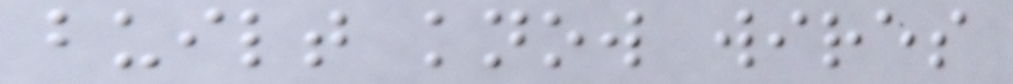built know wires
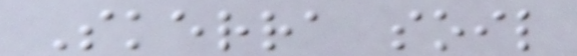Skerra soil
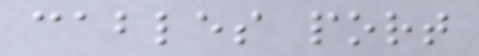cables port
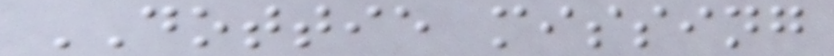DOTTIE missing
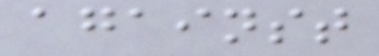against
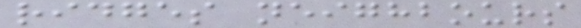ridges neighbours
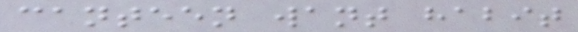canteen want habit
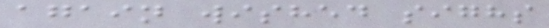again wished sighs
